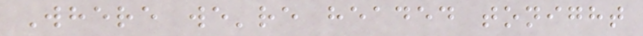Where we're headed tonight
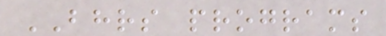BHRS programs
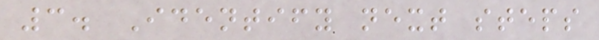3. Identify next steps
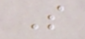S
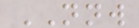NNW
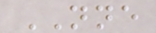NNE
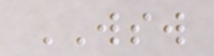WSW
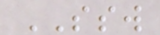SSW
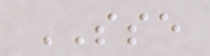SSE
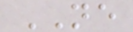NE
